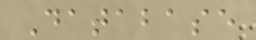Database
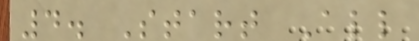4. Start All
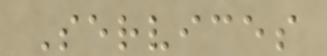Services
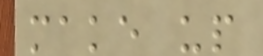make up
